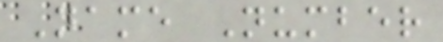Name Number
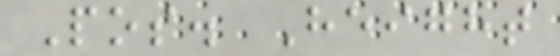Pos. Height
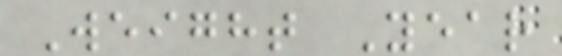Weight Year
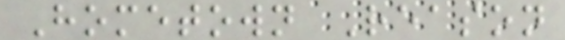Hometown Reason
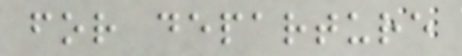for departure
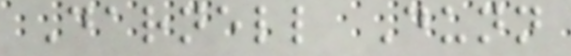Darnell Dunn
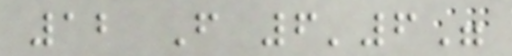12 F 6'6"
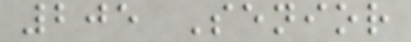205 Senior
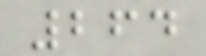264
